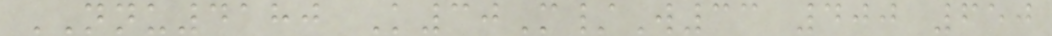NNU4180 K30M/W33 400 650
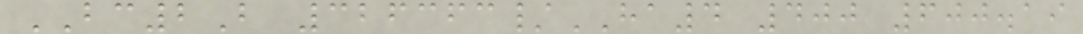BC2B 326363/HA4 400 600.19
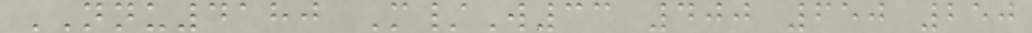NNU4180 M/W33 400 650 250
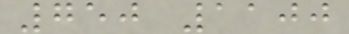750 1100
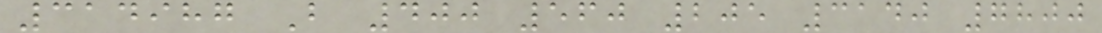314987 B 400 560 205 3140 7800
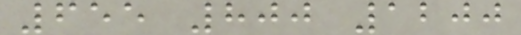655 800 1200
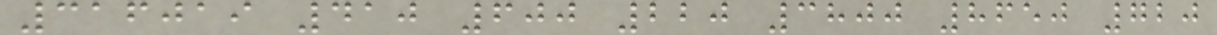316019 410 600 220 3800 8650 720
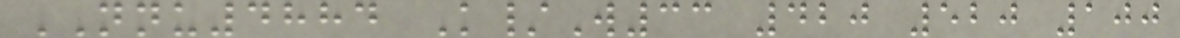NNU4884 K/W33 420 520 100
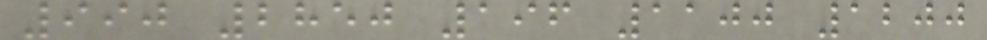990 2850 196 1100 1200
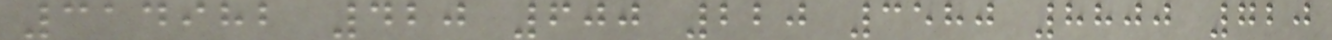314982 420 600 220 3580 8800 720
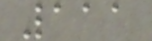111
